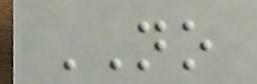NO
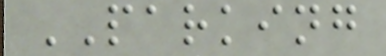PARKING
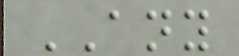ANY
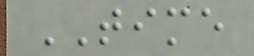TIME
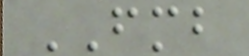FMB
